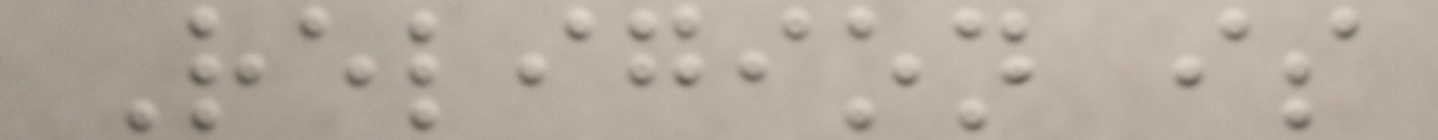Religion is
